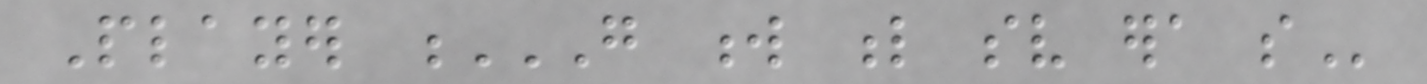Player G W L SV ERA SO
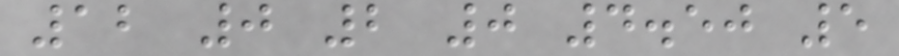12 0 2 0 4.50 5
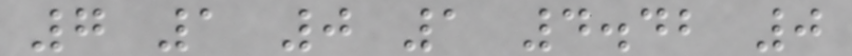7 1 0 1 4.42 0
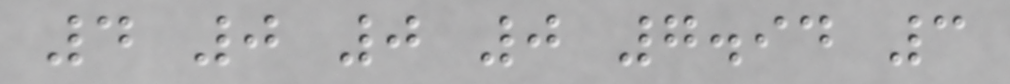4 0 0 0 7.94 3
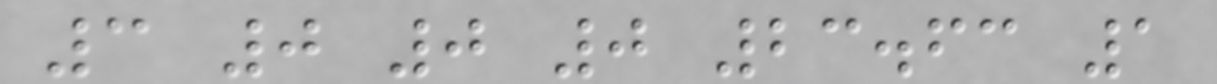3 0 0 0 23.63 1
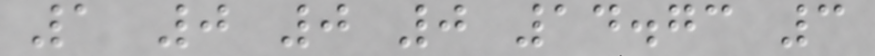1 0 0 0 14.73 3
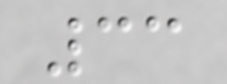33
